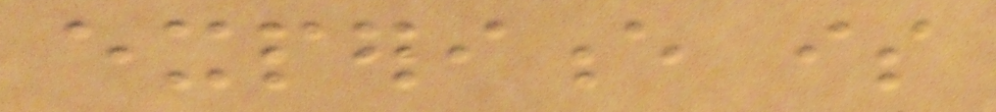experience is
